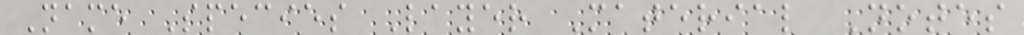Name Species Layer Material Notes
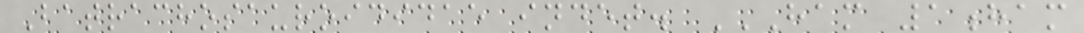Batrachosauroididae indet. HAM 1HAM
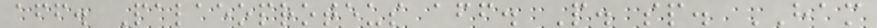aff. Palaeoproteus aff. P. sp. HAM
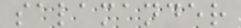salamander
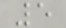5
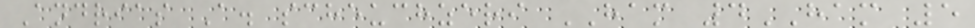Andrias A. scheuchzeri HAM 4HAM 5
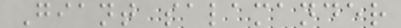Giant salamander
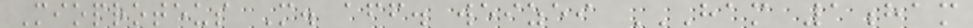Mioproteus M. aff. weizei HAM 1HAM
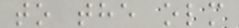to the olm
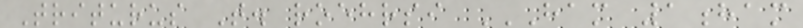Triturus T. roehrsi HAM 1HAM
